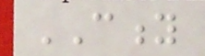CITY
